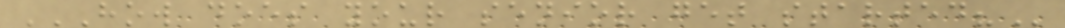HOW DOES YOUR SENIOR GET STARTED?
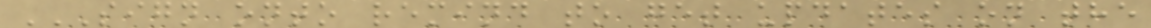SIGN ONTO REMIND TO GET UPDATES ON THE
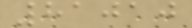81010
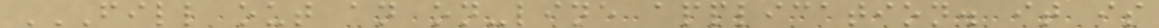FILL OUT AN ON-LINE APPLICATION. IT IS
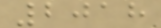2018
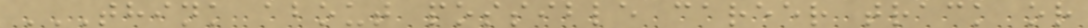THINK ABOUT POSSIBLE CAREER TRACK OR
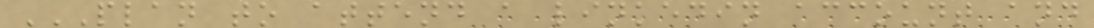PLAN TO ATTEND A LINKEDIN ACCOUNT AND
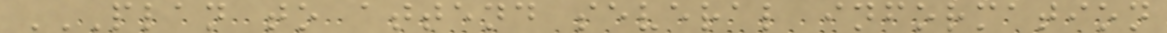PLAN TO ATTEND SEVERAL INFORMATION
